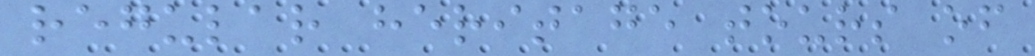regular heritage tours of
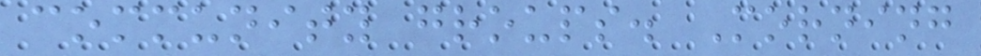community groups. Morning
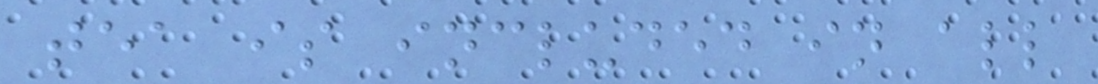tea is included in all
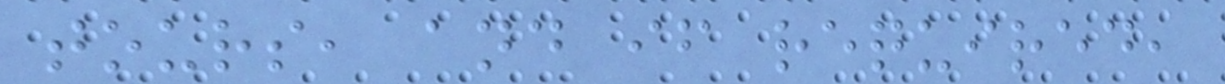tours, and if required,
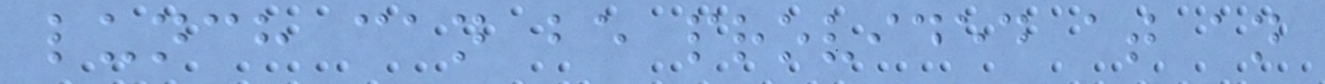lunch can be provided at an
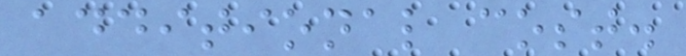additional cost.
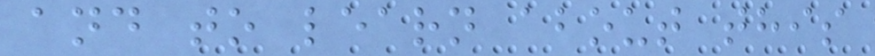and to learn about this
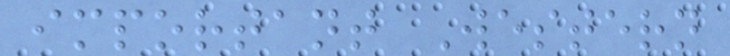important Western
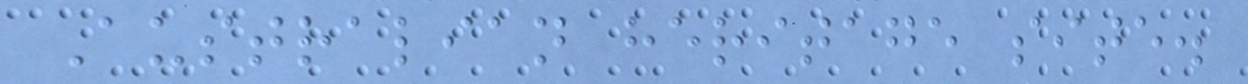Australian heritage site.
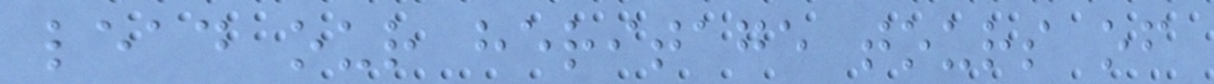lead our heritage tours of
